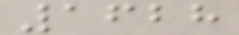1628
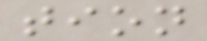tion
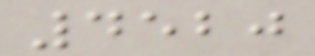4520
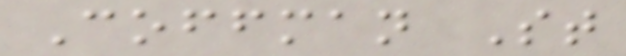Coffman St
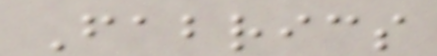Fabrics
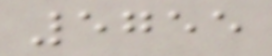5755
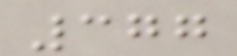377
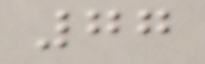77
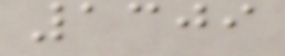1309
